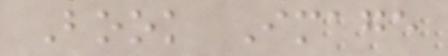Book Image
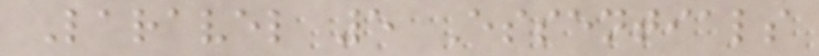Laravel 5 Essentials
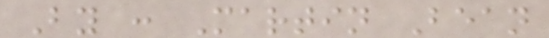By : Martin Bean
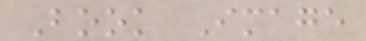Book Image
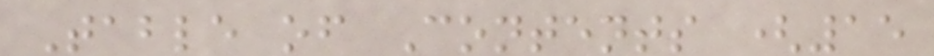Table of Contents (15
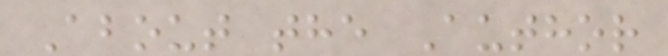About the Author
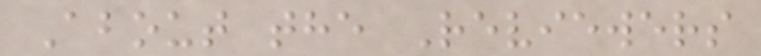About the Reviewers
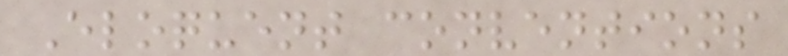Eloquent conventions
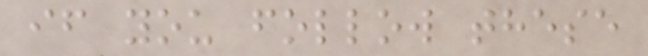if you follow these
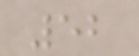52
